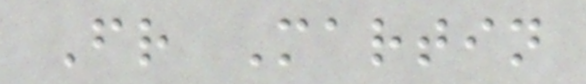Fr Martin
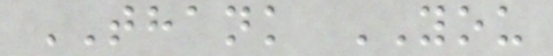THANK YOU
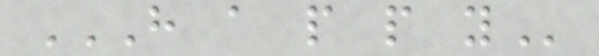H A P P Y
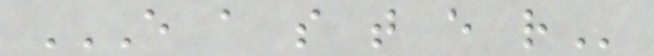E A S T E R
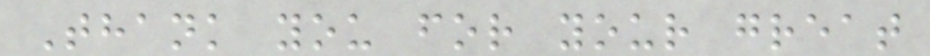Thank you for your great
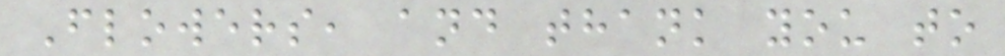Flowers, and thank you to
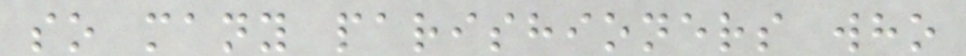so many parishioners who
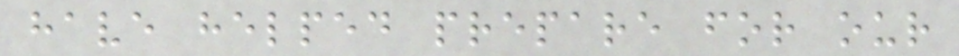have helped prepare for our
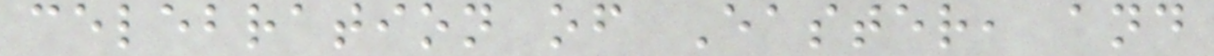celebration of Easter, and
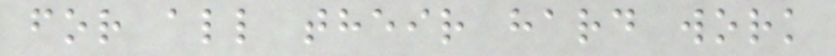for all their hard work
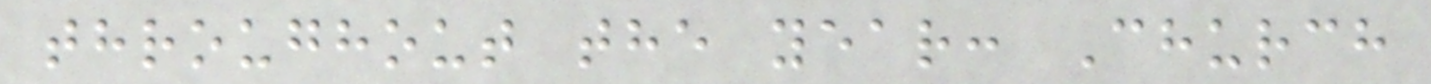throughout the year: Church
